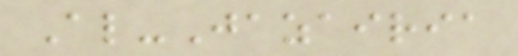Al-Jazairia
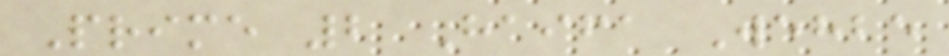Prime 2 Haifa Wehbe
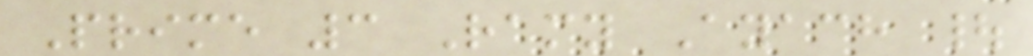Prime 3 Ramy Ayach |
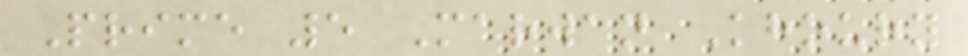Prime 5 Marwan Khoury
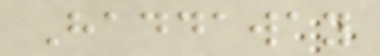Haddaway
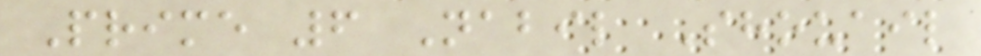Prime 6 Nabil Shouail
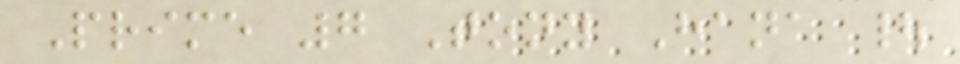Prime 7 Tony Hana |
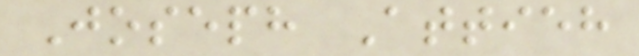Joseph Attieh
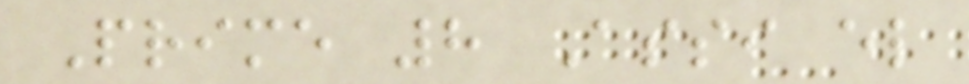Prime 8 Assi el
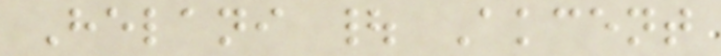Helani | Akcent
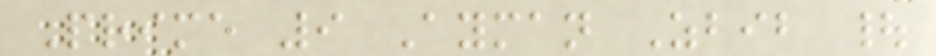Prime 9 Ayman Zbib |
